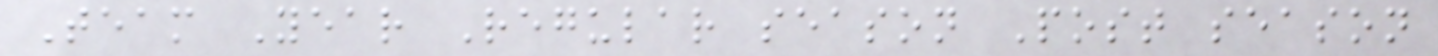Team Year Regular season Post season
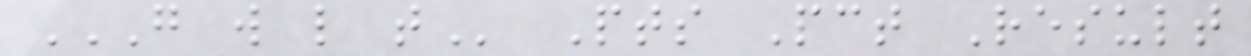G W L T Pts Pct Result
